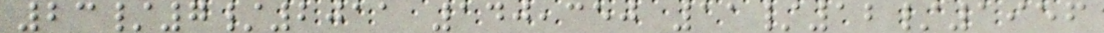23/7/2011 140,350 11/12/1956
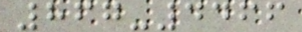867-4466
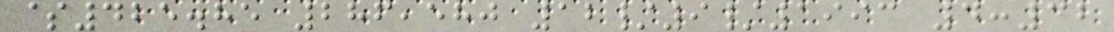$425.85 286,580 12/9/1993 4:32
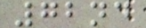72nd
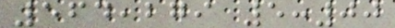564,279 5:00
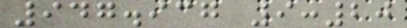947.937 9:20
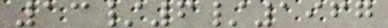13/6/1967
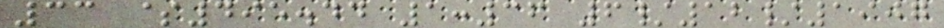33 $495.44 1:36 6/12/1907
